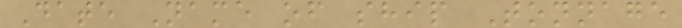Date Name of ship Tonnage
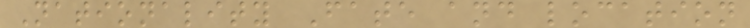Nationality Fate and location
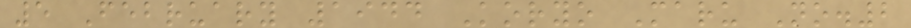5 February 1944 Koryo Maru No.2
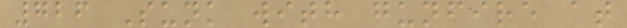726 Sunk with gunfire at
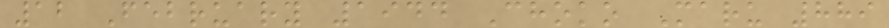12 February 1944 Choko Maru 889
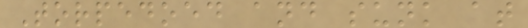Torpedoed and sunk at
